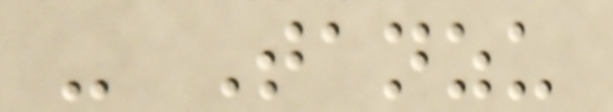- Tanzu
